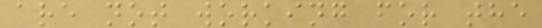are not working for the
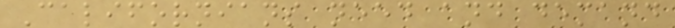Californians need and demand
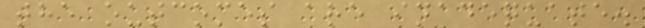the outcomes are inadequate.
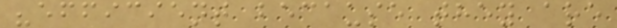"efficient because they are
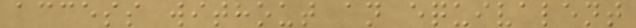access without an equivalent
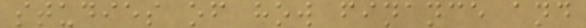studies of how finance and
